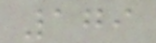179
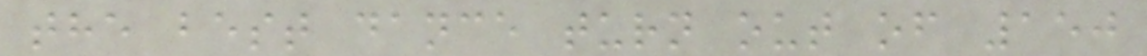the best dance turn out of 150
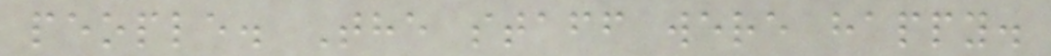people. The staff were happy.
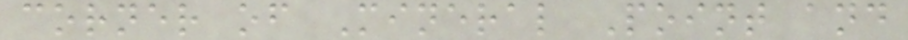corner of Mineral Point and
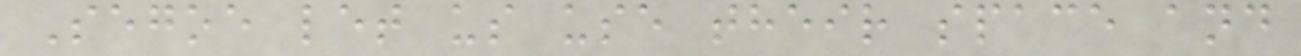Segoe let us use their space and
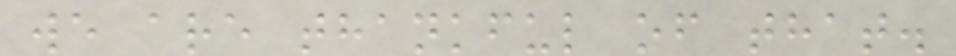we are thankful of that.
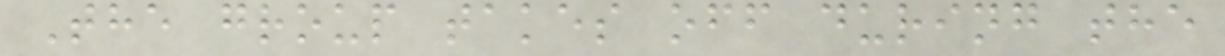The group takes off during the
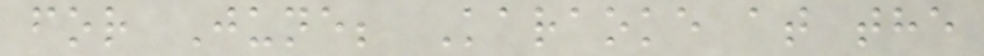for June; Karaoke at the
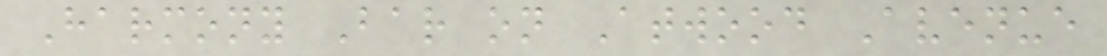Harmony Bar on Atwood Avenue
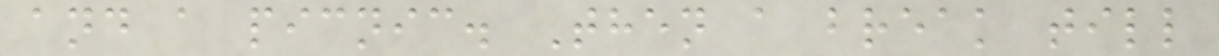and a picnic. Then a break till
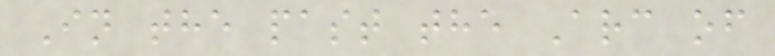In the past the Arc of
